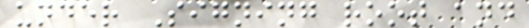under Signing root and
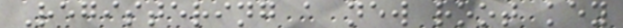Registering a new root key
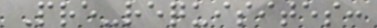Pre-requisites:
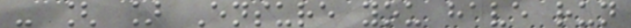- [ ] Ensure you have run
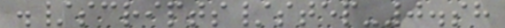./scripts/step-0.sh
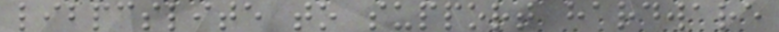libpcslite to support hardware
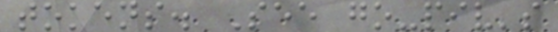tokens. See go-piv's
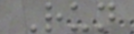Run
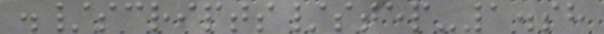./scripts/step-1.sh
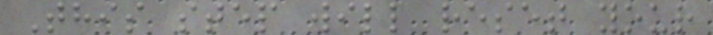This step will reset your
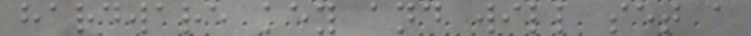hardware key and will set a
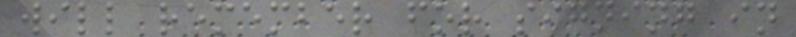will remember for signing in
